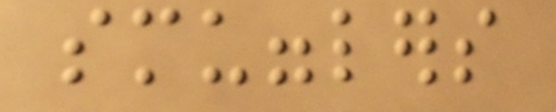smugglers
